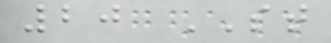20 ST
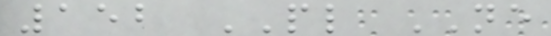152 PL NE
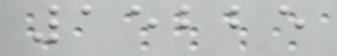15225
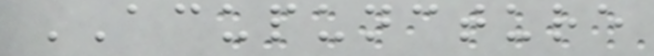ACUPUNCTURE
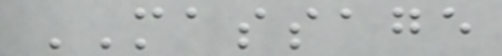MASSAGE
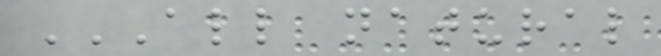ALL NATURAL
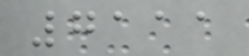7111
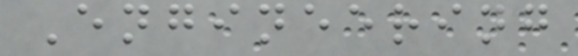Engineering
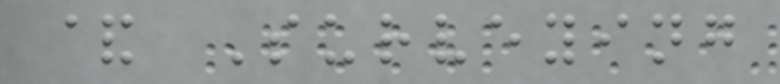& Surveying
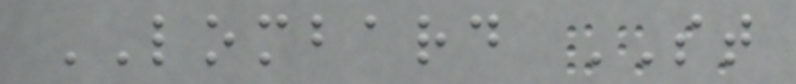LOMBARD ST
